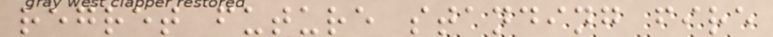regret future standing fire
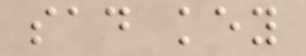sad key
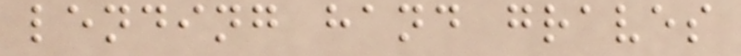lending hand graves
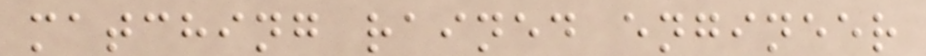matching rained engineer
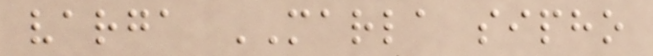varga MARLA sipho
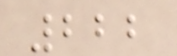222
